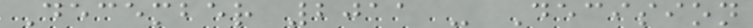December 2011 - Decision
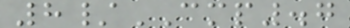8/CMP.7
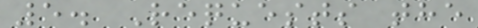5. Requests the
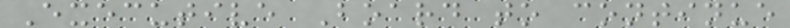Executive Board to continue
